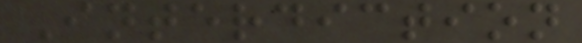Interdiction
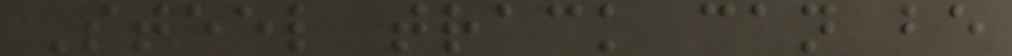Steel track can be
